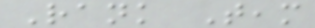Rank Team
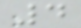4
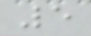5
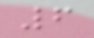6
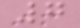7
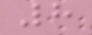8
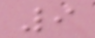9
